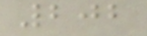202
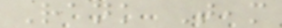Rank Team
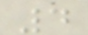4
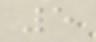5
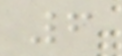6
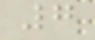7
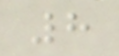8
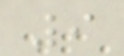9
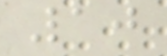10
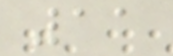11
